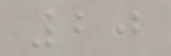20
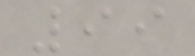99
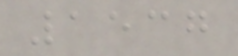1537
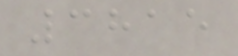3815
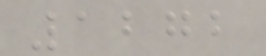1272
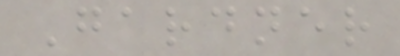Gardner
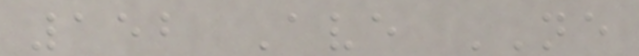152 Ave NE
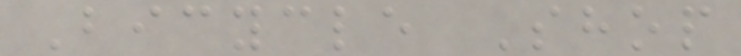Bicycle Shop
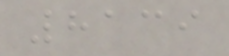8139
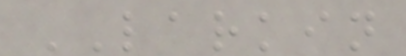LARKIN
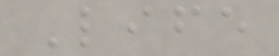Life
